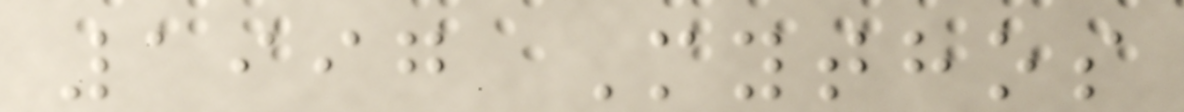1997 Mythos
